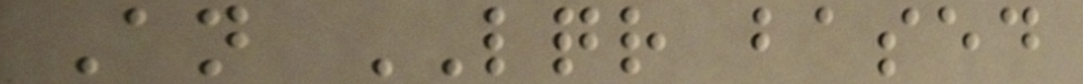An LQR based
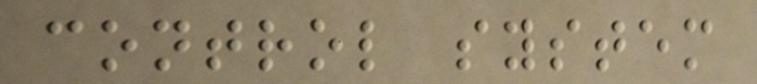control system
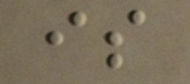is
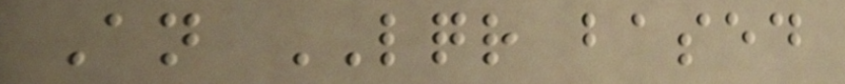An LQR based
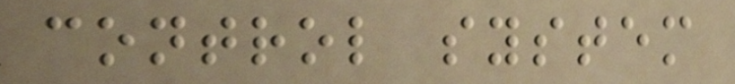control system
